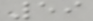59
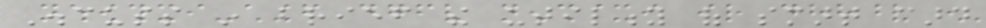Discuss in brief the utility of smart card
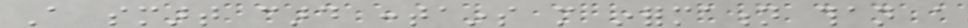A smart card contains more information than a
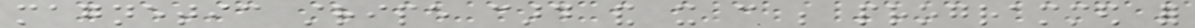magnetic stripe card and it can be programmed for
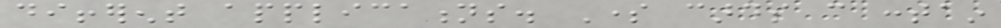different applications. Some cards can contain
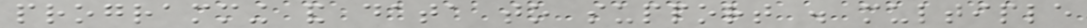programming and data to support . multiple
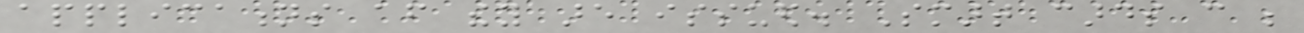applications after they are issued. Smart cards can be
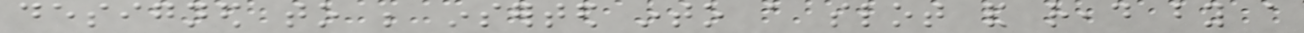designed to be inserted into a slot and read by a
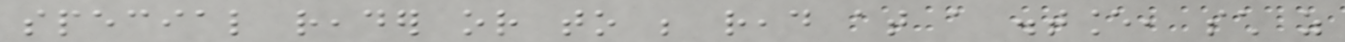special reader or to be read at a distance, such as
